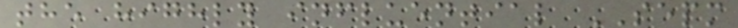the highly influential SEPM
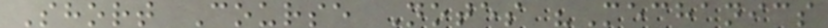Short Course Notes "Mechanics
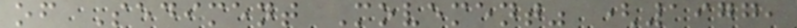of Sediment Movement" (1977,
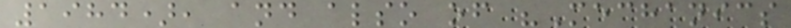1984), and also of "Mechanics
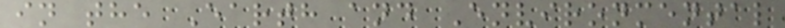in the Earth and Environmental
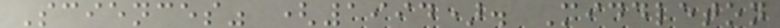Sciences" (1994). Middleton
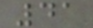41
